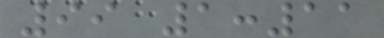99 1:11
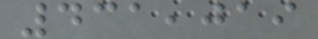431,019
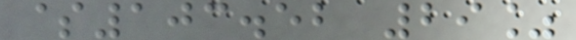$103.52 29%
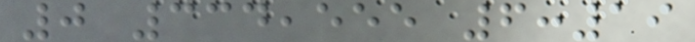0 334,555 6:19
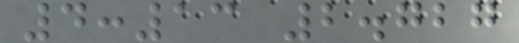4:13 2.727
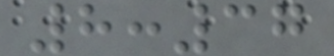8:37
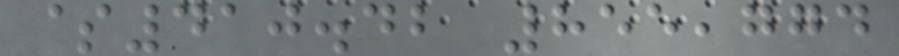$410.42 855,774
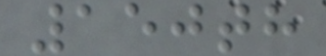150th
